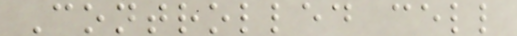Controlled cell
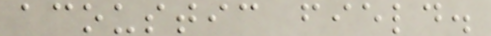acoustic field.
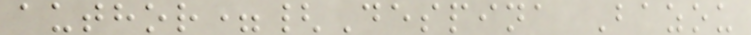author={Despina Bazou
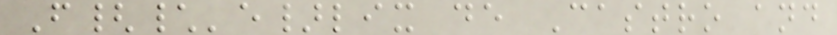F{\'e}lix de Castro and
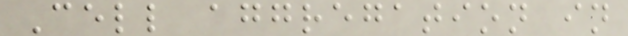Cell aggregation in
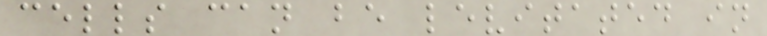cells can be levitated in
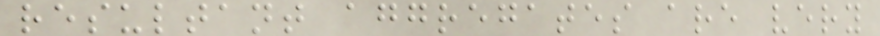resultant aggregates are very
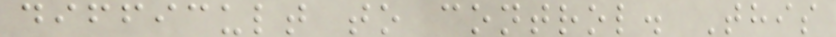difficult to control. This
